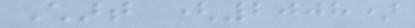Chart (2008)
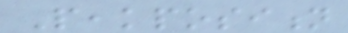Peakposition
